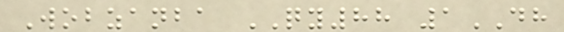Wobzanba QY88 1DH
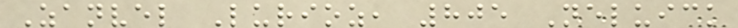Zanvel Lurioz, 805 Neluick
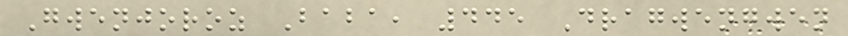Gwenjoroz Baba, 445 Dragwengwen
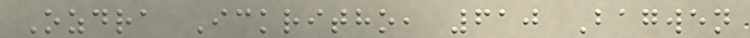Ozdra Ickritho, 610 Bagwen
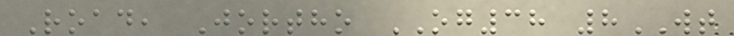Road, Jortho OG38 8WT
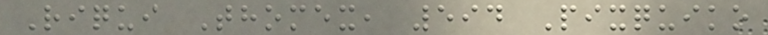Riqui Thomex, 594 Pixquiko
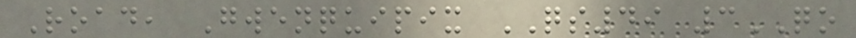Road, Gwenquipix QS49 3QO
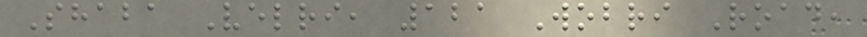Shaba Velri, 121 Wobri Road,
